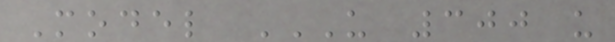Model U 300 U
